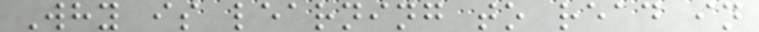Why is learning to read in
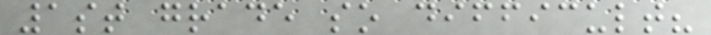1st grade so difficult?
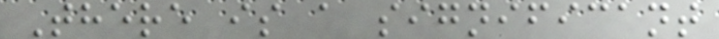There is a significant
